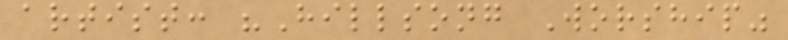artist: "Hillsong Worship"
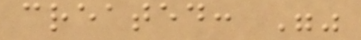created: ""
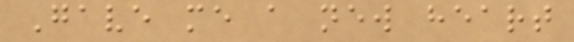Gave me a new heart
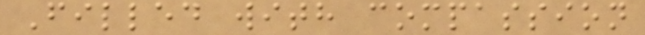Filled with compassion
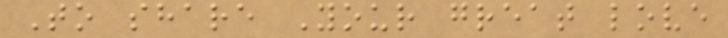To share Your great love
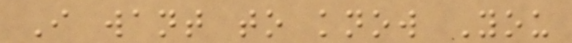I want to know You
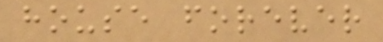house forever
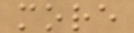more
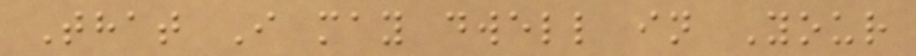That I may dwell in Your
